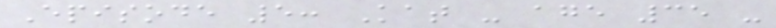Episode 5: Kat - age 35 -
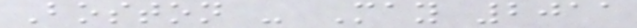Boston - May 2011
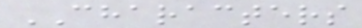CHARACTERS
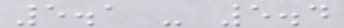5.1 - 5.4
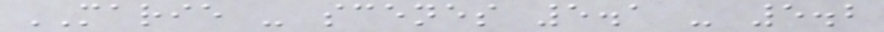MARIE - scenes 5.1 - 5.2
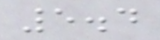5.4
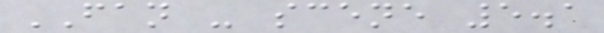FAN - scene 5.1
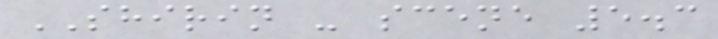SHIRIN - scene 5.3
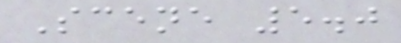Scene 5.0
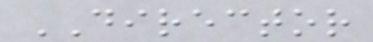DIRECTOR
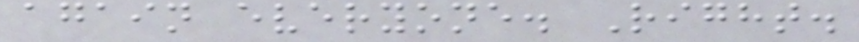again everyone. Right.
